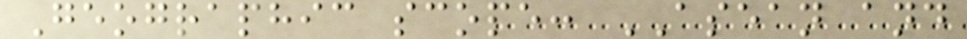Geographic scope: ASEAN and
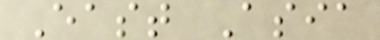East Asia
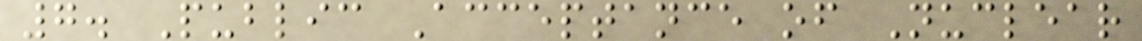7. Public Acceptance of Nuclear
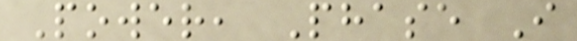Power, Phase I
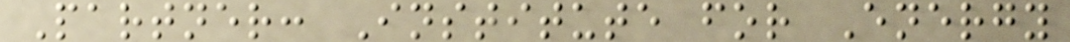Partner: Institute for Energy
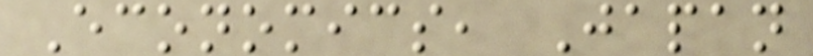Economics, Japan
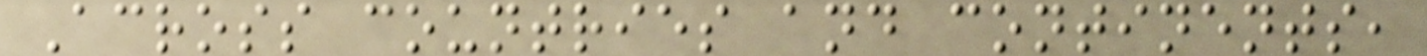Across countries and continents,
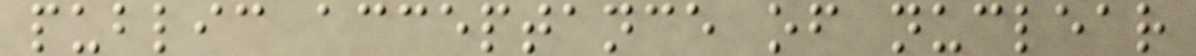public acceptance of nuclear
